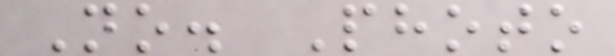No. Photo
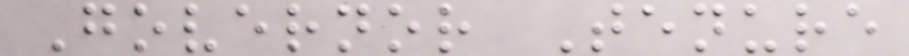Governor Tenure
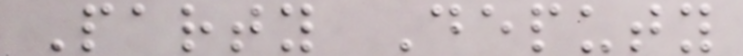Party Deputy
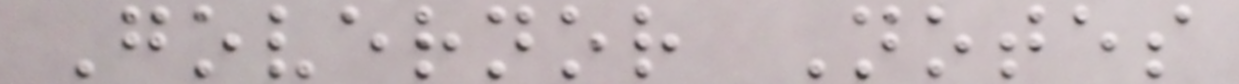Governor Notes
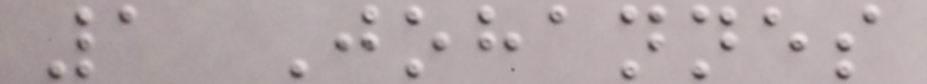1 Johannes
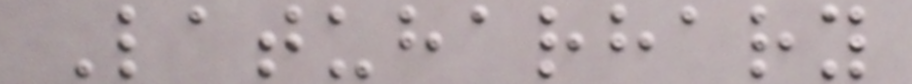Latuharhary
